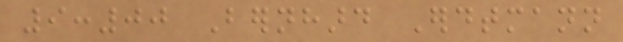9:00 Bernhard Erdtmann
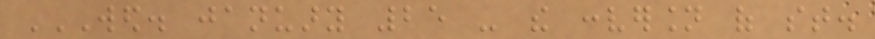WED. JANUARY 25 - THE CONVERSION OF ST.
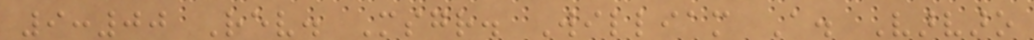9:00 Rev. Msgr. William A. Varvaro
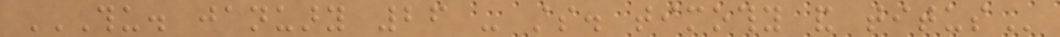THU. JANUARY 26 - STS. TIMOTHY AND TITUS
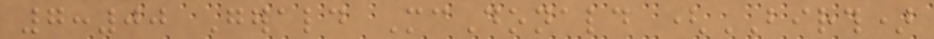7:00 Gerald McDonald (BIRTH)
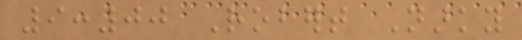9:00 Robert Narky
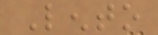Lento
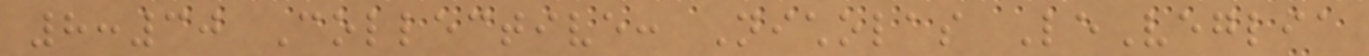8:30 Collective: Nicholas LeVeglia
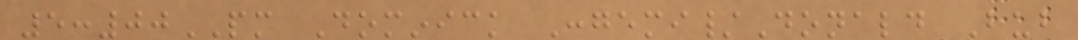5:00PM Dominick Congemi/Donald Bub
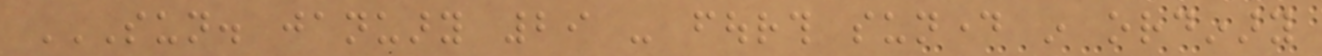SUN. JANUARY 29 - FOURTH SUNDAY IN ORDINARY
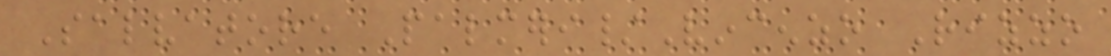Salvatore Palmeri/Vincenzo Rizzo
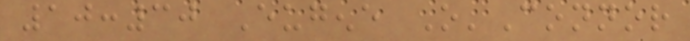10:30 Eugene O'Connor
